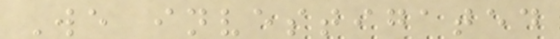We investigated
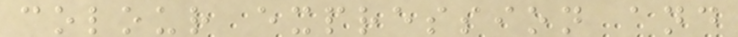colour expression and
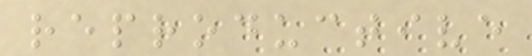reproductive
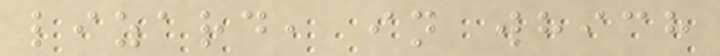lizard, in which
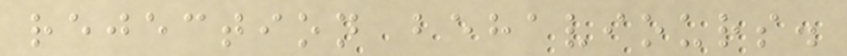rejection behaviours.
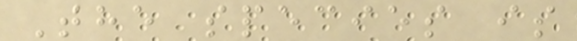The species is
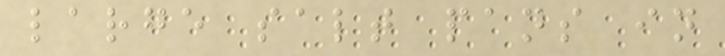large salt pans in
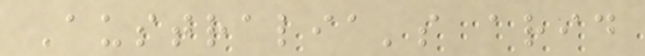Australia's arid
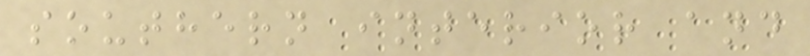southern interior and
